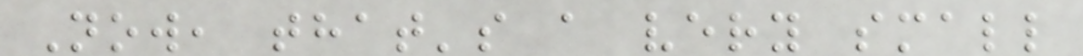Now, that's a very small
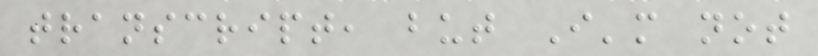transcript, but I'm not
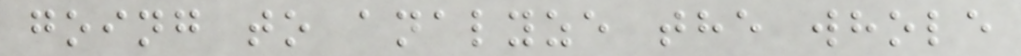going to analyze the whole
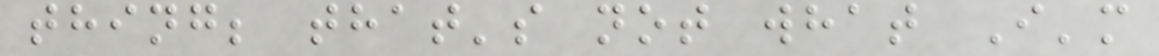thing; that's not what I'm
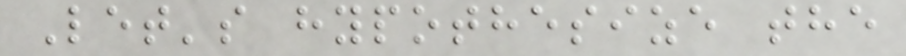Let's hypothesize the
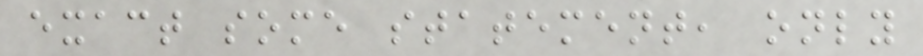exact some statement, only
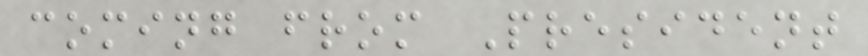coming from President
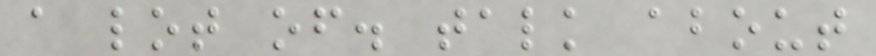a lot of. talk about
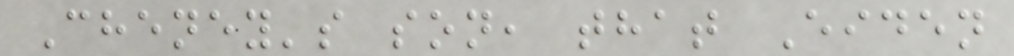Cheney's son, that Eiden
